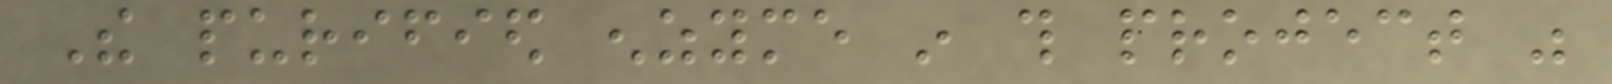The purified enzyme in this project was
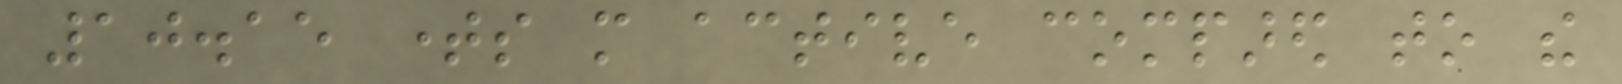10.15 times more active compared to the
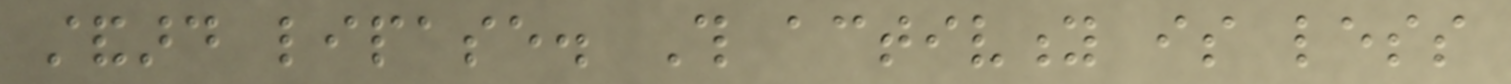standard lipase. This activity is less
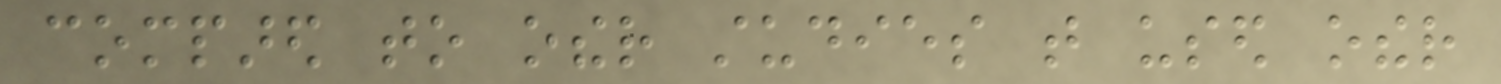compared to other studies that used other
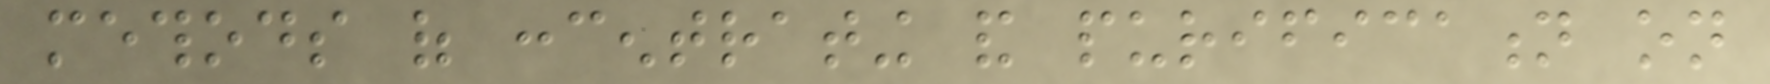methods of concentrating and purification on
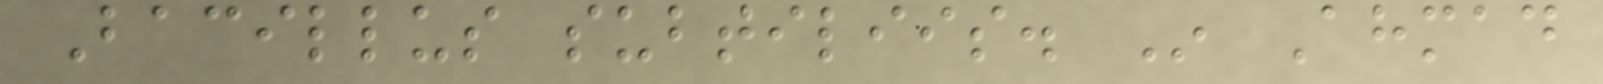Bacillus subtiliis. In Ahmad
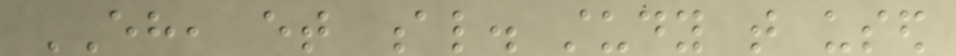EH, et al. study that used
